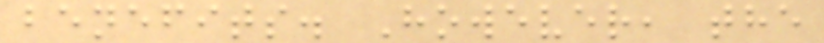benefits. However, the
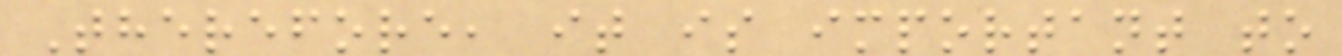Therefore, it is important to
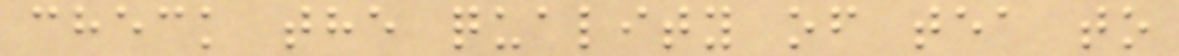check the quality of tea to
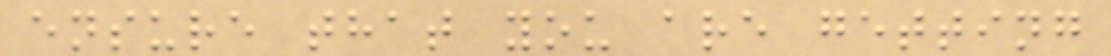ensure that you are getting
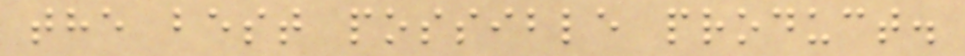the best possible product.
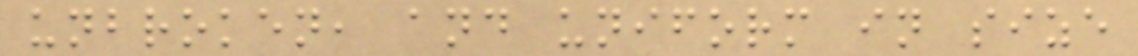unbroken, and uniform in size
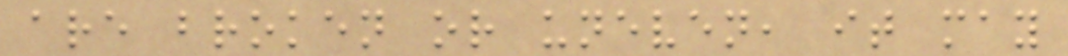are broken or uneven, it may
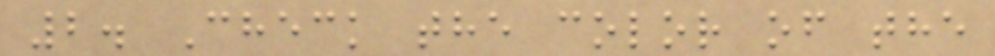2. Check the color of the
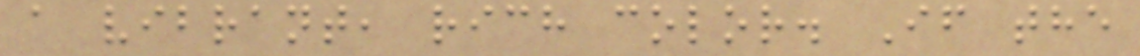a vibrant, rich color. If the
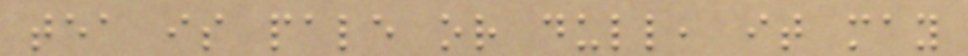tea is pale or dull, it may
